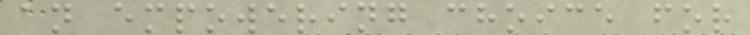an empowering choice for
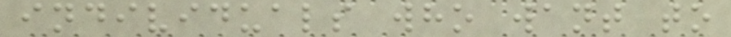individuals who want to
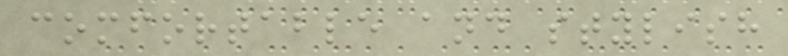comfortable and stylish
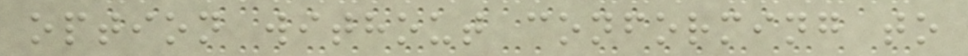option without conforming to
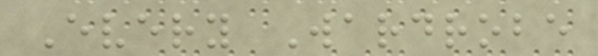Every Wardrobe
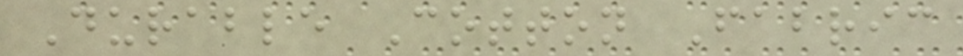Durable Cotton Fabric
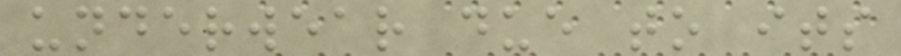underwear due to its
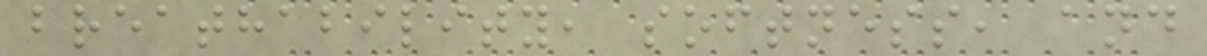breathability, softness, and
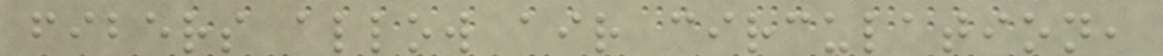fibers allow air circulation,
